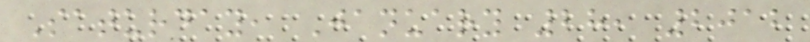Saturday, January 28, 2012
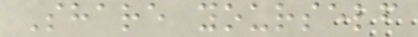Share yourself
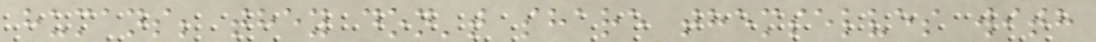humans; they don't share themselves with
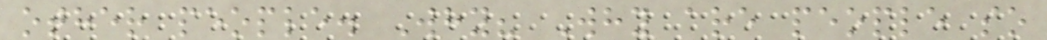other people. Why? Why are people so
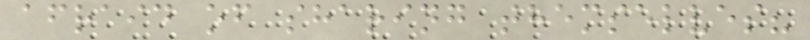afraid of sharing themselves?
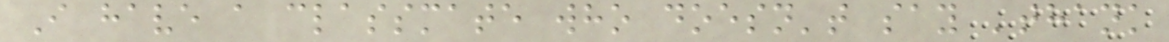I have a classmate who doesn't say 'thank
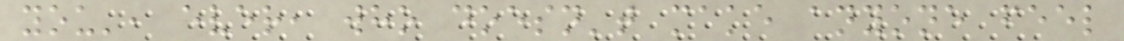you', ever, who doesn't make anyone feel
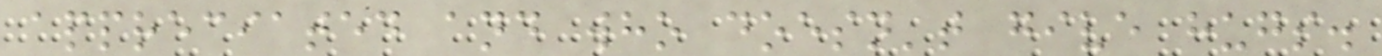appreciated and who doesn't give hugs.
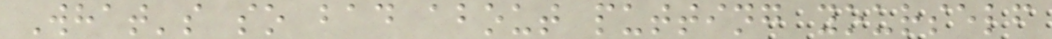What's so bad about putting yourself
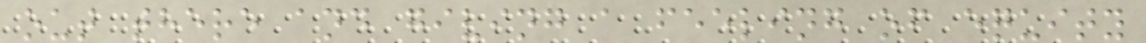out there and giving a feeling of equity
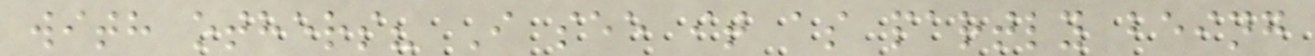with others? I see it as partly being
